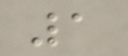1
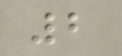2
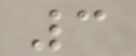3
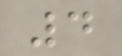4
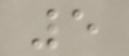5
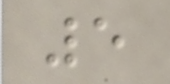5
